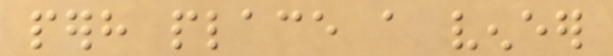perhaps place a veneer
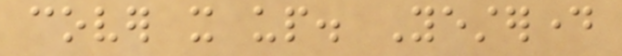cover it up. Yesterday
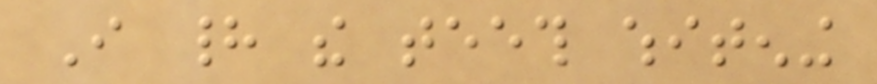I had the teeth whitening
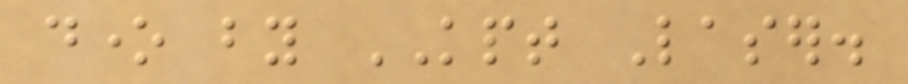done by KPT Laser.
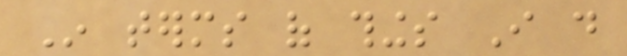In terms of things I do
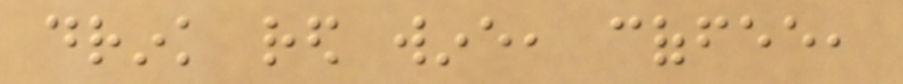drink red wine, coffee,
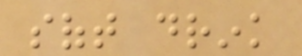soft drink
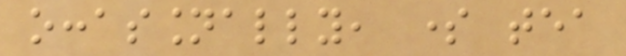occassionally, some tea
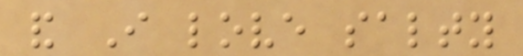and I love salty
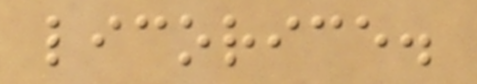licorice.
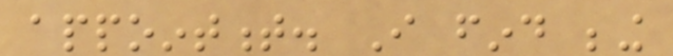appointment. I find being
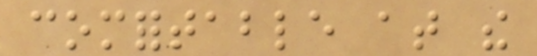comfortable at the
